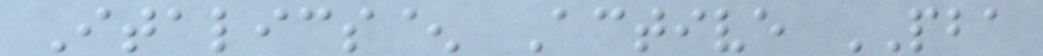Italics^ Active PBA
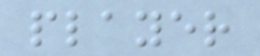player
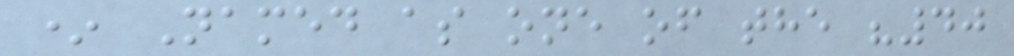* Named as one of the "40
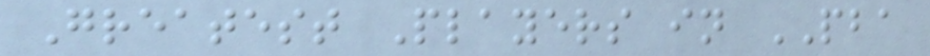Greatest Players in PBA
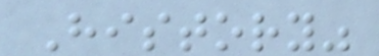History"
